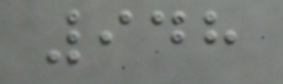948
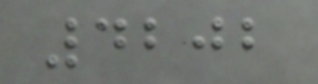4202
